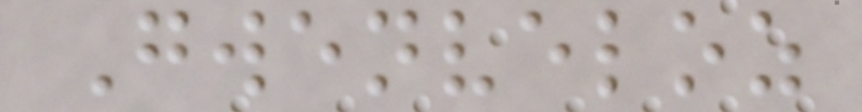Gwenveloz
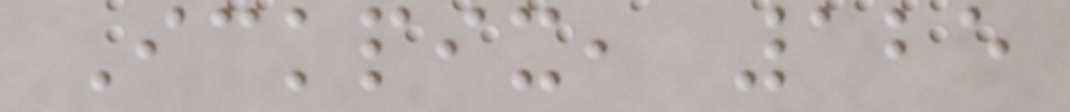Ickpix, 125
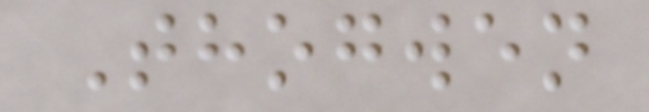Thogwen
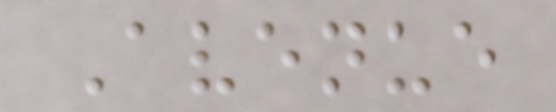Avenue
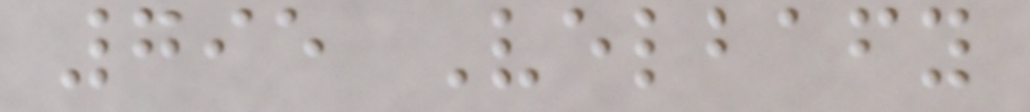795 Velbafy
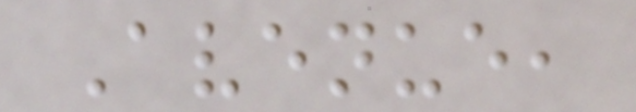Avenue,
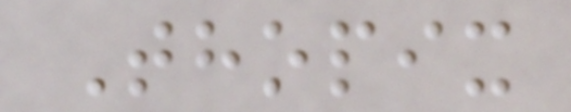Thopix
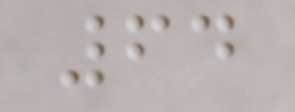64
